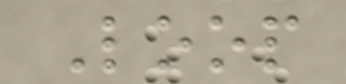Loop
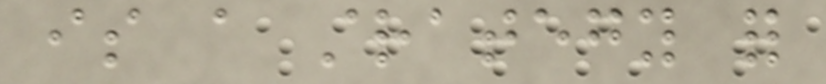is a strategy for
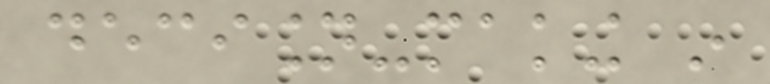decision-making in
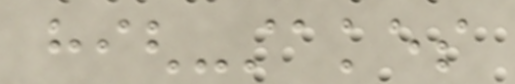high-stakes
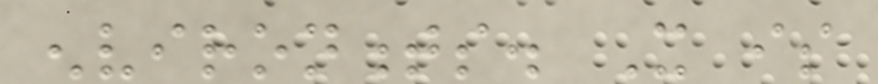environments. It is
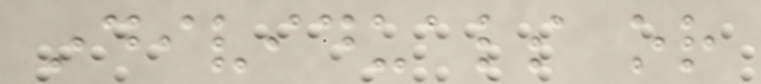individuals or
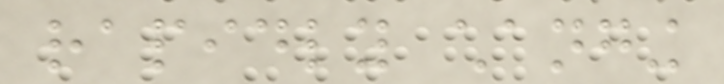rapidly changing
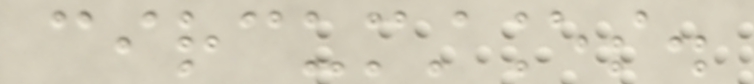circumstances.
